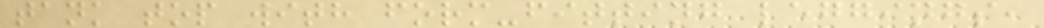tank top with form-fitting leggings,
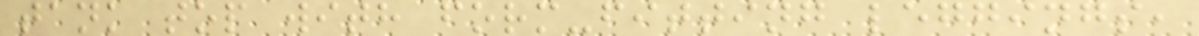tank top with form-fitting leggings,
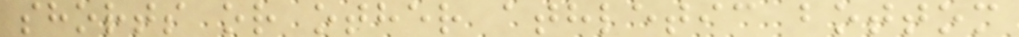shorts or other athletic bottom
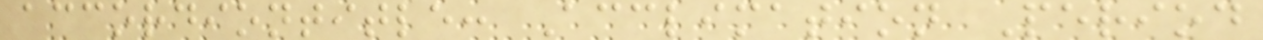accordiontitle: Acclimation Period
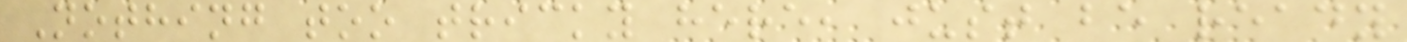Nothing too tricky here, just be ready
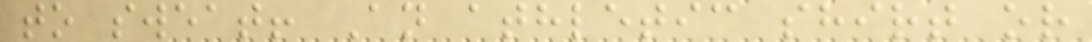to sweat! An athletic shirt or
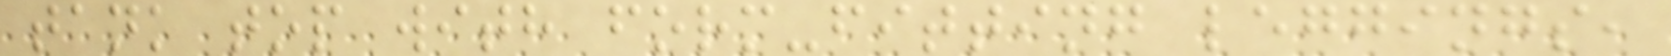tank top with form-fitting leggings,
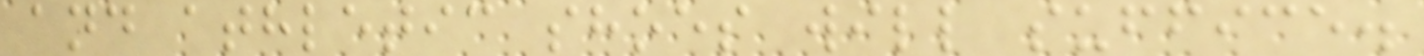and athletic shoes will suffice.
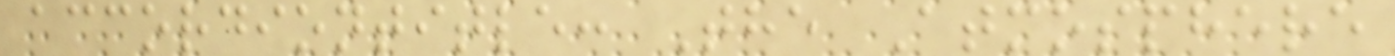accordiontitle: The Atmosphere
